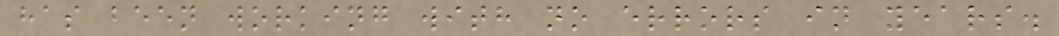has been working with no errors in years.
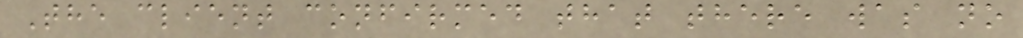The client confirmed that there was no
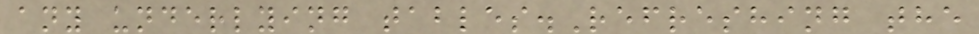any underlying tables.Refreshing the
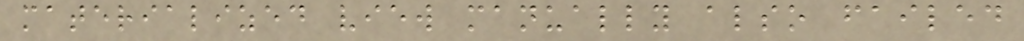materialized view manually also failed
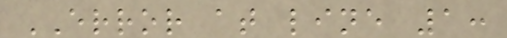ERROR at line 1:
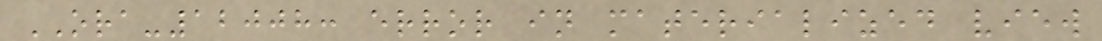ORA-12008: error in materialized view
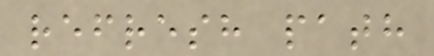refresh path
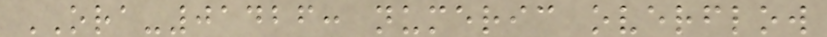ORA-01426: numeric overflow
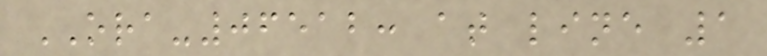ORA-06512: at line 1
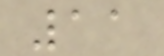11
